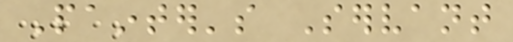Painter's Servant
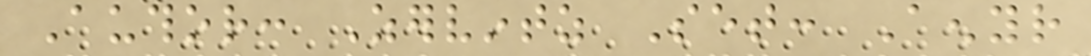Author: Zervintz Set: Aenyr
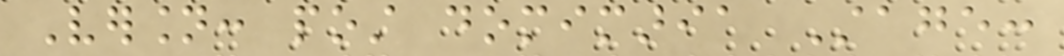Version: post domimaria Stage:
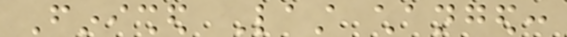Finished Last changed:
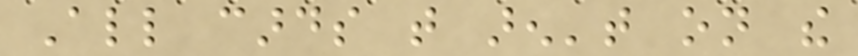All cards that aren't on the
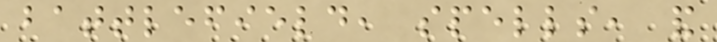battlefield, spells, and
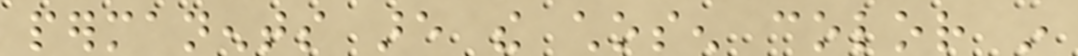permanents are the chosen color in
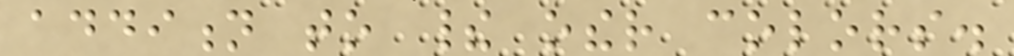addition to their other colors.
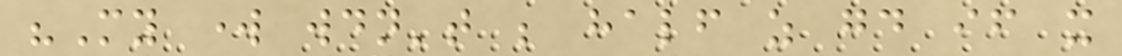"My work wouldn't be half as good if it
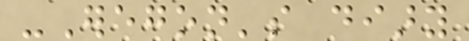-Eregon's diary
